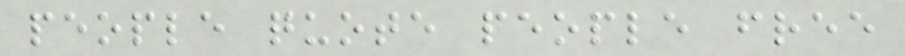people quote people free
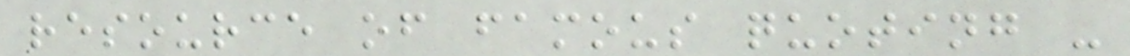resource of famous quoting -
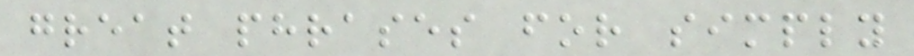great phrases for simply
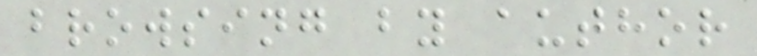browsing by author
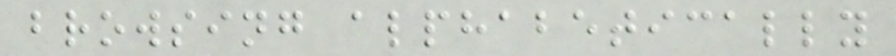browsing alphabetically
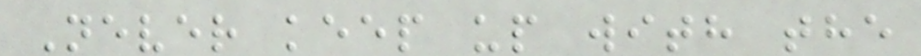Never keep up with the
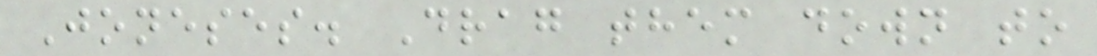Joneses. Drag them down to
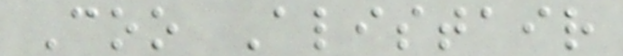Coo Alistair
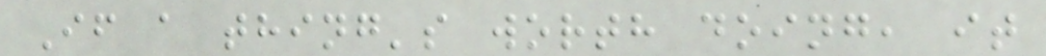If a thing's worth doing, it
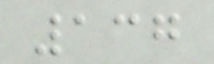137
